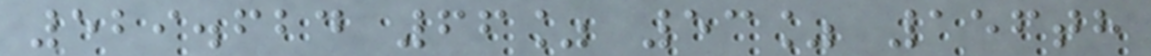529.624 66% 53% 156th
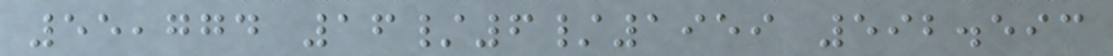55,774 16/6/1959 592.593
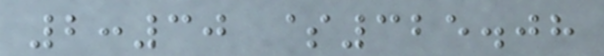2:30 $325.08
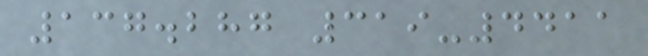137.287 319-4411
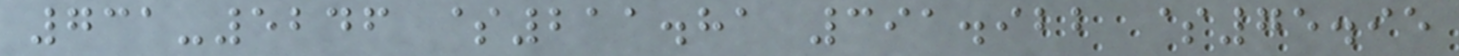731-5246 $211.81 391.922 $75.95
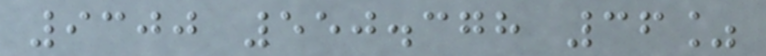9300 550.378 36%
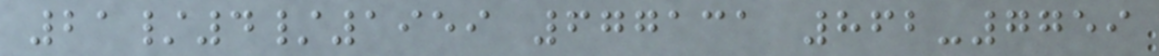21/4/1959 677131 862-7759
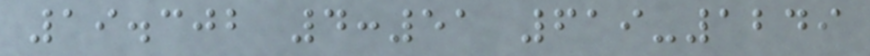19.302 4:51 619-1249
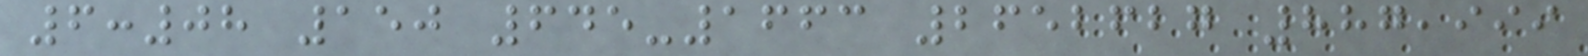6:08 150 645-1663 2652627 887,999
